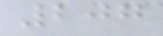207
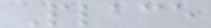Place
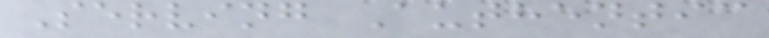Serving Authentic
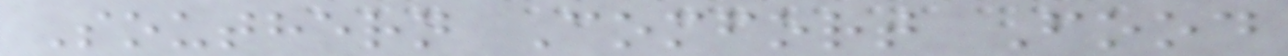Southern Comfort Food
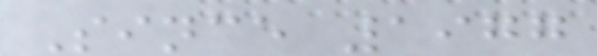Since 1977
